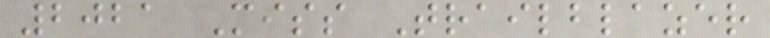2021 Miss Trailblazer
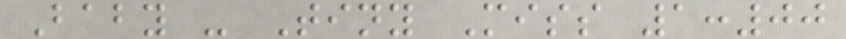Baby - Tiny Miss 1:00
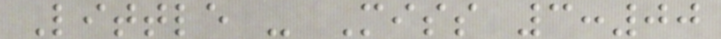Little - Miss 3:00
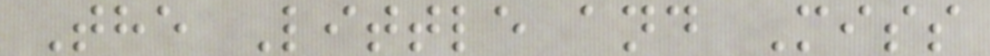The Little and Miss
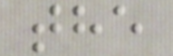the
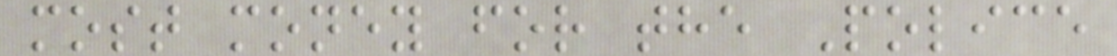most money for the Police
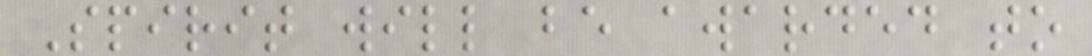Spirit will be awarded to
